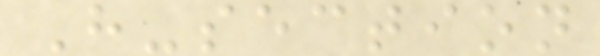H-section
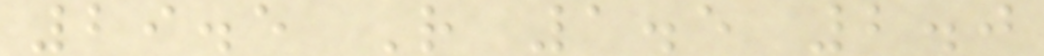29.5 R 1.5 2.0
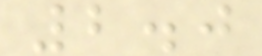2.0
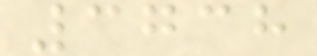3738
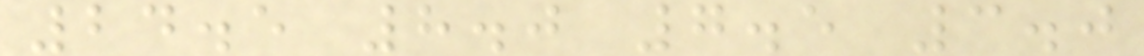24.5 8.0 7.5 3.0
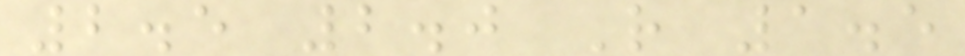2.5 2.0 R 1.5
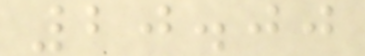20.00
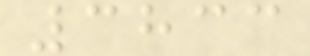3833
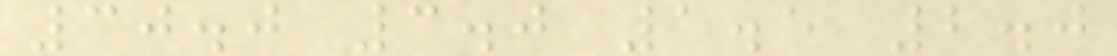30.0 3.0 1.5 2.0
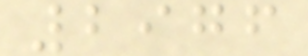2976
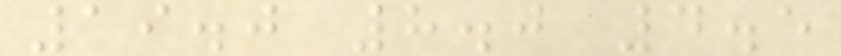19.0 8.0 4.5
